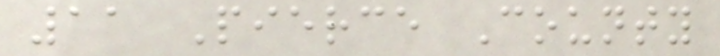11 Pierce County
